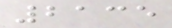2135
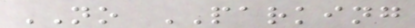NO PARKING
